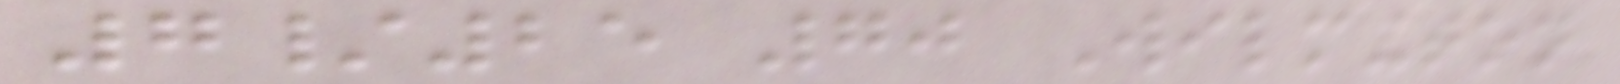7/25 70 Wilmington
